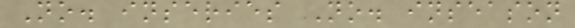No. inseries No. inseason
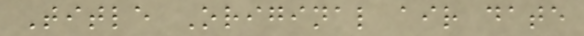Title Original air date
